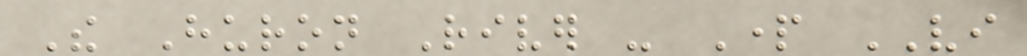The Huron River - Part VI
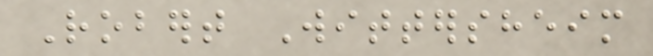Robert Wittersheim
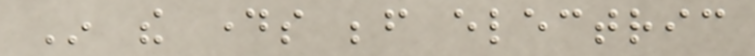In the days before electric
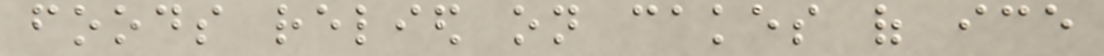foods relied on cakes of ice
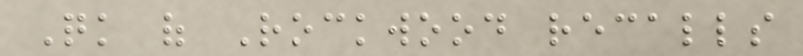Quick of Rockwood recalls
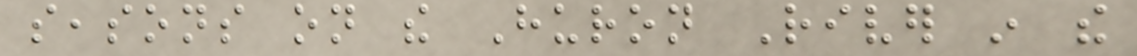seasons on the Huron River in the
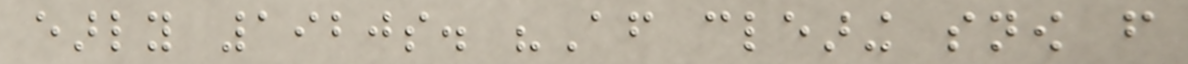early 1920s. "After clearing snow from
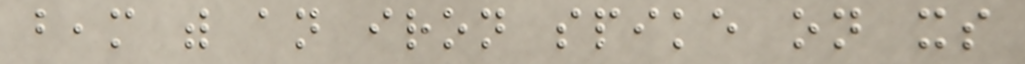beam with an iron spike on its
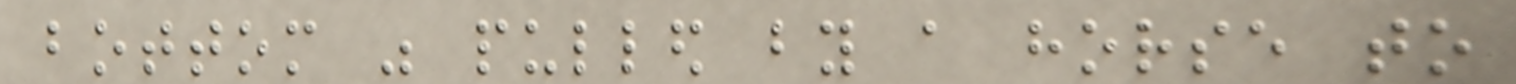bottom was pulled by a horse to
